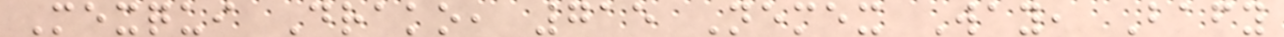Mexqui Drako, 715 Nemex Way, Bafy
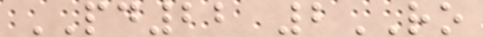PD22 2RO
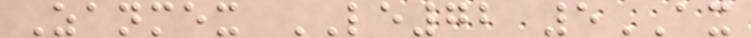Zanmex LE72 5AX
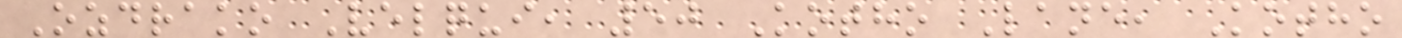Ozdrako Velqui, 50 Kotho Lane, Kotho
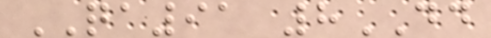QA91 8DD
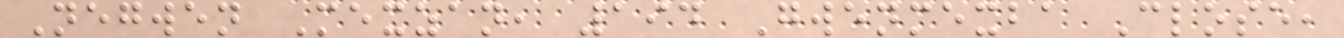Negwen Mexzan, 194 Gwenmexba Close,
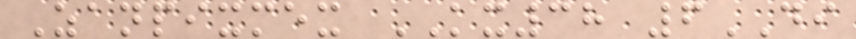Zanpixmex KX38 6DI
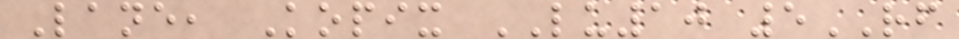Lane, Kopix LU10 5RF
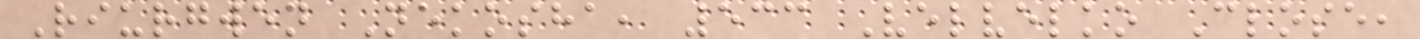Riurgwen Nekosha, 533 Velvelko Close,
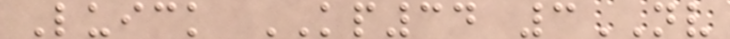Luick KP34 3NV
